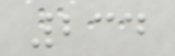234
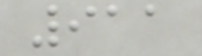911
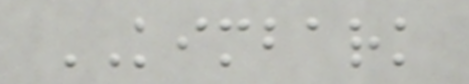KIMBARK
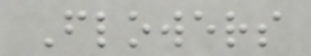Flowers
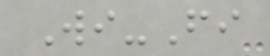Wi-Fi
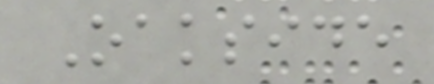Oakside
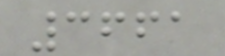3661
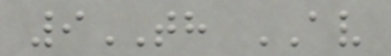9TH AV
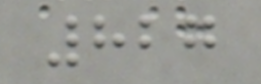827
